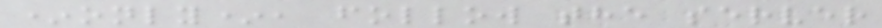*only*, follow the server
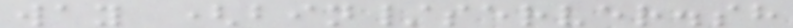way (bin/server.sh
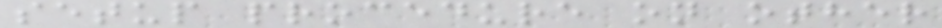setup procedure on other
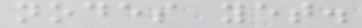nodes yet.
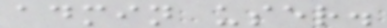admin user.
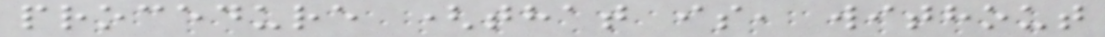procedure (that is, without
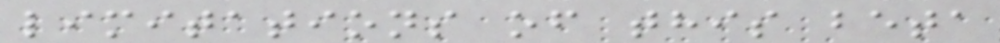limitations of this beta
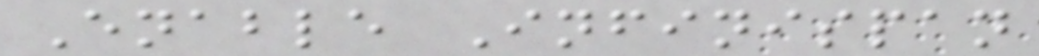Enable Infinispan
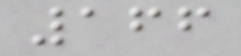166
